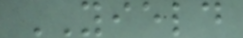YIELD
